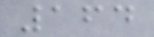164
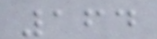164
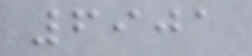6901
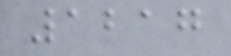1217
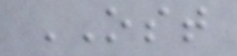OST
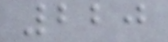220
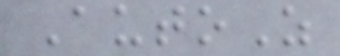AutoZ
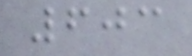603
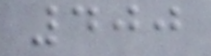400
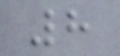8
